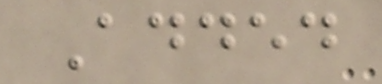Added
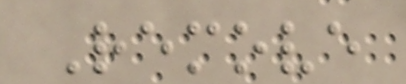Remove
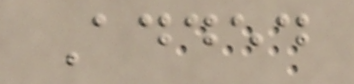Added
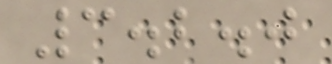3.2.0
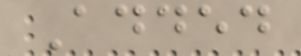Added
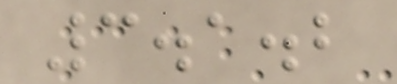3.1.2
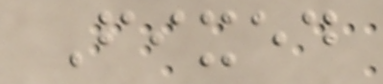Fixed
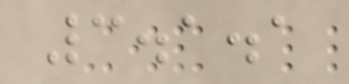3.1.1
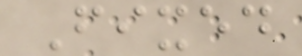Fixed
